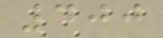400
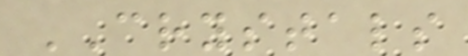CRYSTALS
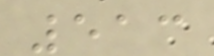513
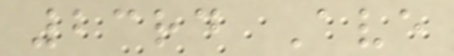23rd Ave
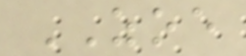ZOE
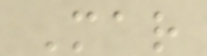Mar
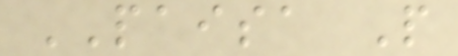PAISA P
